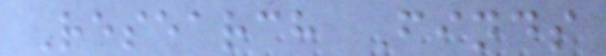Research Finds
